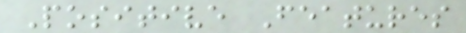Positive Features
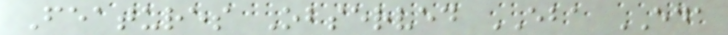Features Observed EBA EDA
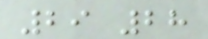29 28
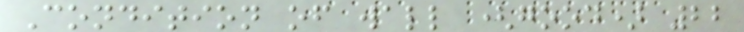Condition of wall (good) 22
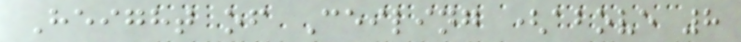Height of Ceiling (above 8
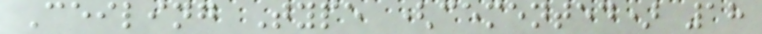Ceiling Type (cemented) 18
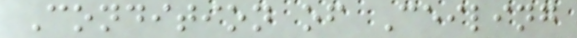Condition of Ceiling
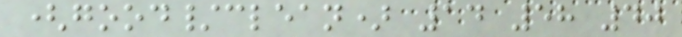(good/clean) 14 58 40
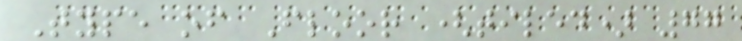Type of Floor (tiled) 77
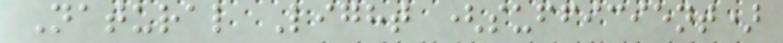Natural Light (sufficient)
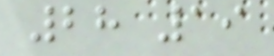28 19
